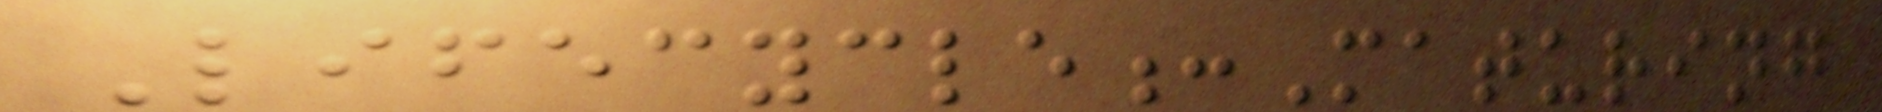Lifecycle:Maturing
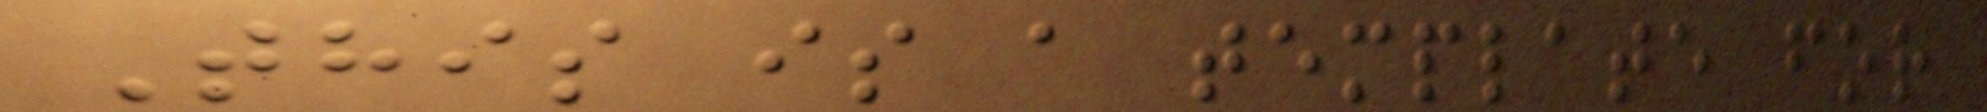This is a template for
